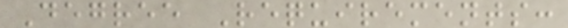Degree Requirements:
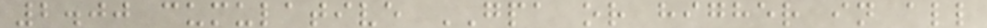2.00 cumulative GPA or higher in all
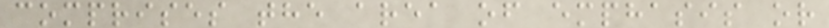comprises the area of emphasis or
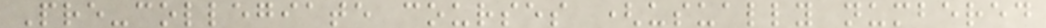Pre-collegiate courses (usually numbered
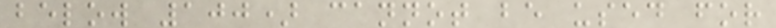below 100) cannot be used for
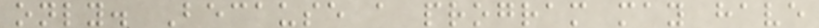only. Because a program may have
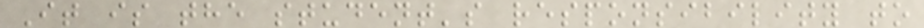It is the student's responsibility to
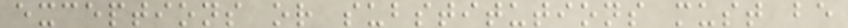exceptions or substitutions must be
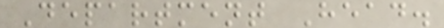Department Head.
